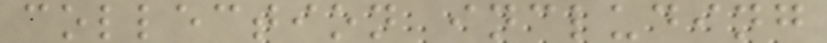collection including
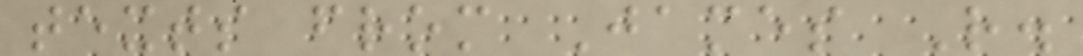texts from James R.
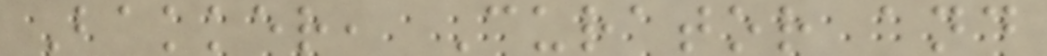Bakker, Curator and
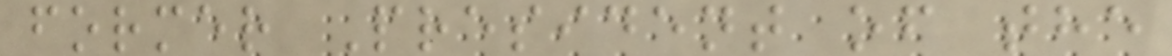former President of the
